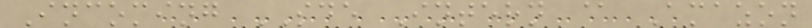Incoming SDE Intern @ Amazon
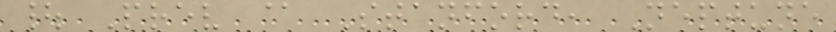| Prev @ Stanford, Neptune
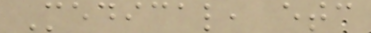Medical, etc
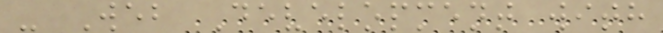- Web Development with
